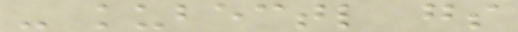- kubectl gs
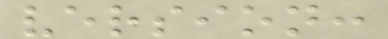version:
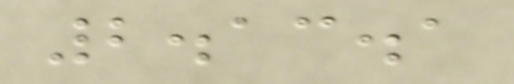2.13.1
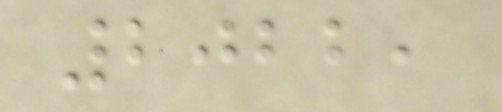2022,
